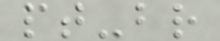pt-br
